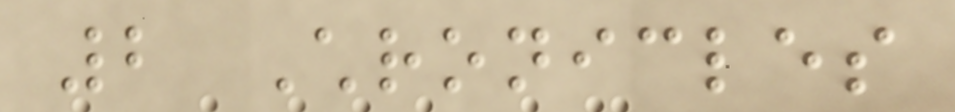2 Chronicles
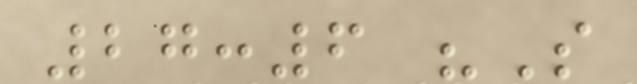27:6 "So
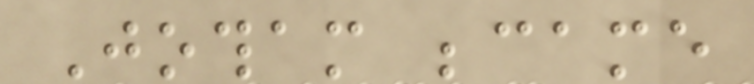Jotham became
